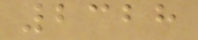2328
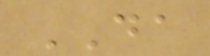DA
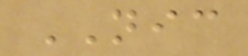NIC
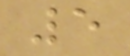5
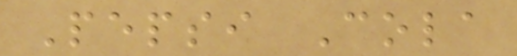Pepsi Cola
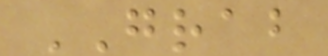GRAB
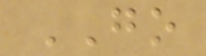GO
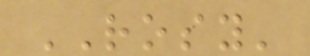ROSY'
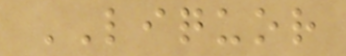LIQUOR
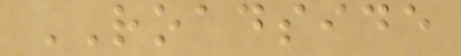ROADSIDE
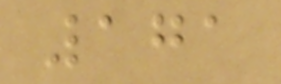171
